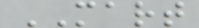MART
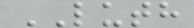LUTH
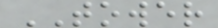TOWER
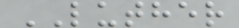LUTHER
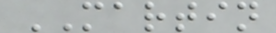MARTIN
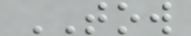TOW
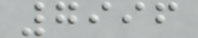7996
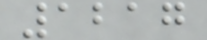1217
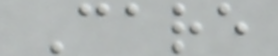Care
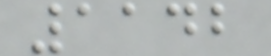1142
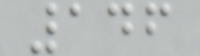146
